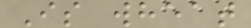Is wheat
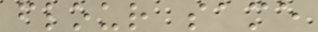flour same
